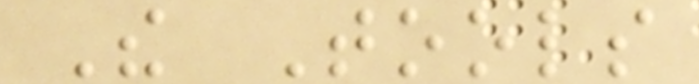The Tools
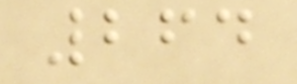264
